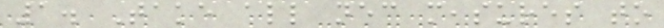1. Take all necessary measures to
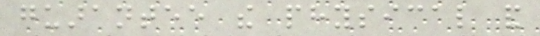guarantee the physical and
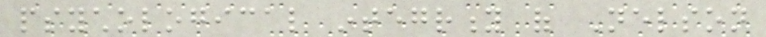psychological integrity of Nelson
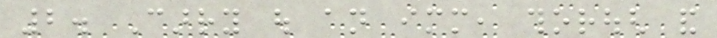2. Carry out an immediate, thorough and
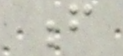f
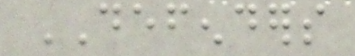DEFENDERS
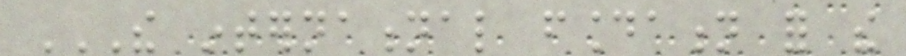THE INTERNATIONAL FOUNDATION FOR THE
